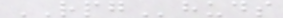RPGhuds
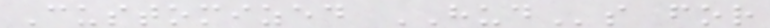Customized HUDs for
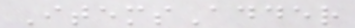ItemsAdder
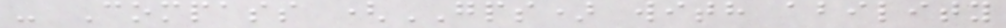- Compass (GPS) with ability
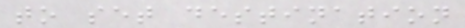to set destination
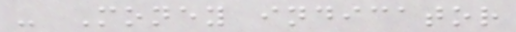- Money indicator
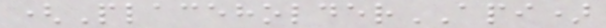(PlaceholderAPI)
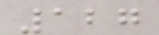127
